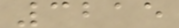3215
